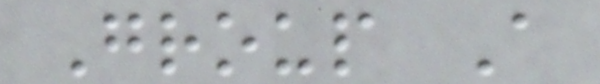Group A
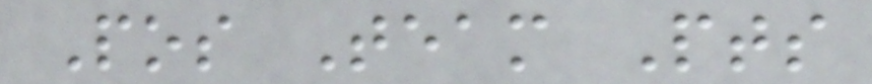Pos Team Pts
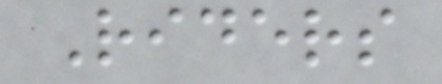Riders
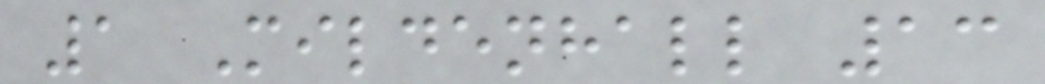1 Mildenhall 13
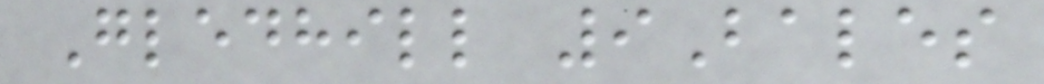Gledhill 9Bales
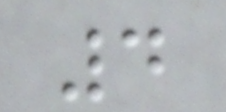4
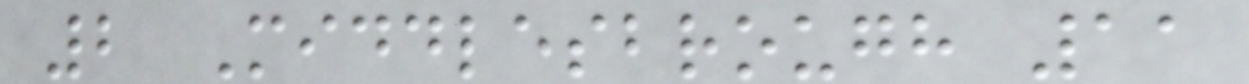2 Middlesbrough 11
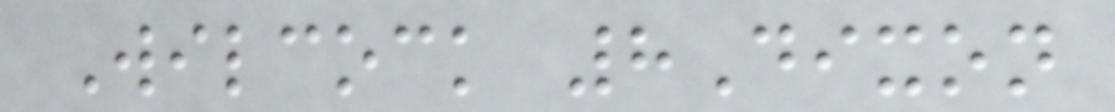Wilcock 8Dixon
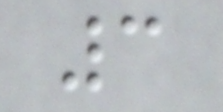3
